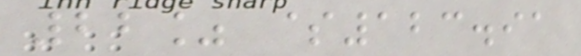22% $123.91
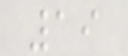19
